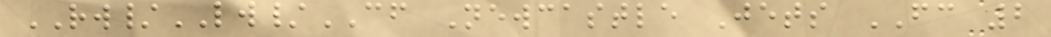RW/LW/CF Newcastle Jets FC 2
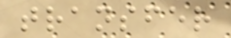transfer
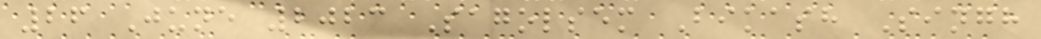26 June 2023 Sagolsem Bikash Singh
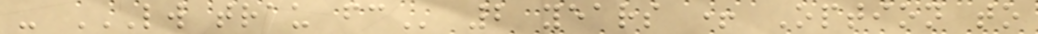- LW TRAU FC 2 years + Option to
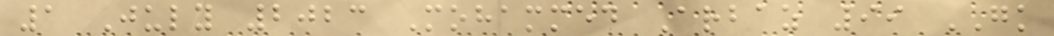1 July 2023 Mohammed Arbaz 99 GK
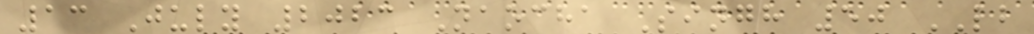13 July 2023 Naocha Singh 50 LB
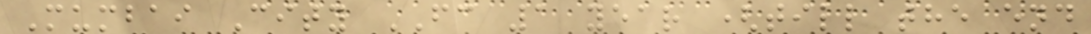Mumbai City FC 1 year (till the end
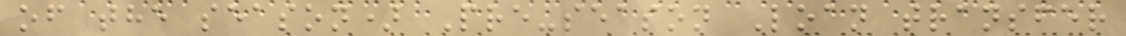of the season) Pre-season Loan transfer
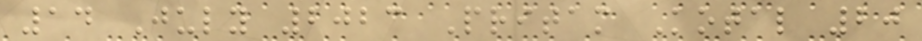14 July 2023 Pritam Kotal 20
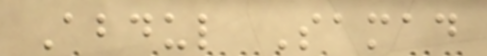Abdul Samad
